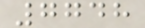7748
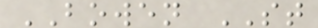BOWEN ST
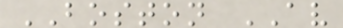BOSTON AV
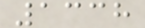1338
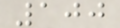100
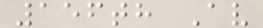156th Av
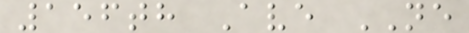156th Ave NE
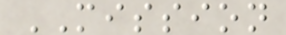MISSION
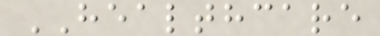HEALTHCARE
